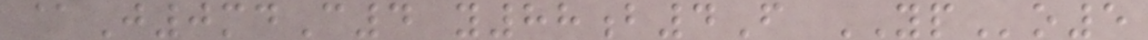@J0mdC4 y88b4F YPo5
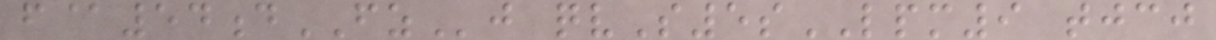f@54dFZj qvS5sLPM9 tjcj
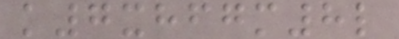k7xhfgm8l
